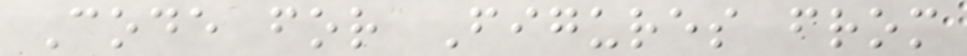Code for Figures from
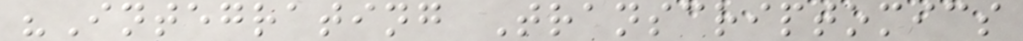"Integrating Transcriptomics
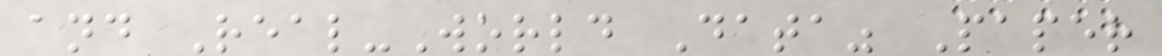and Real-World Data" Paper
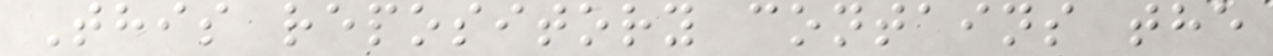This repository contains the
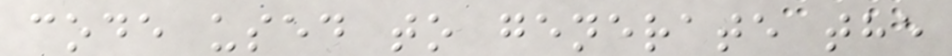code used to generate the
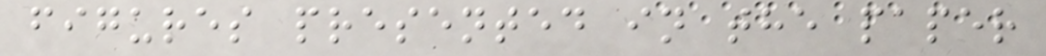figures presented in the paper
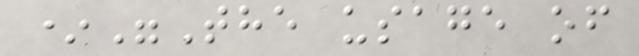*"The usage of
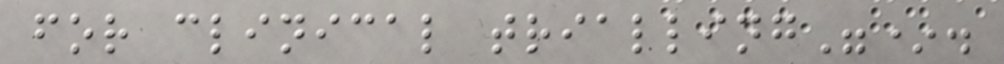for clinical trialling"*.
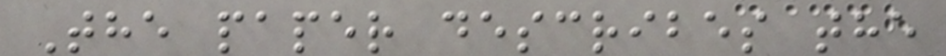The paper describes the
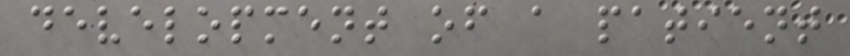development of a patient
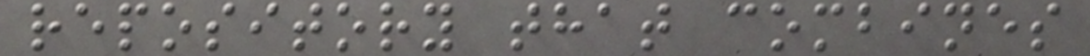repository that combines
